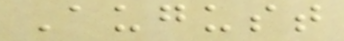August
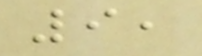9,
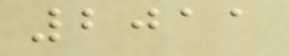2011
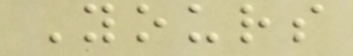Yours
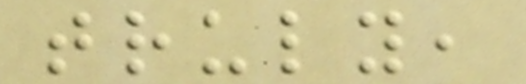truly,
